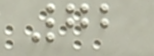72
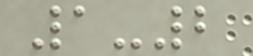1-2
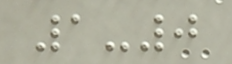1-0
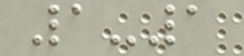1-1
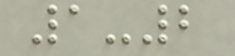1-2
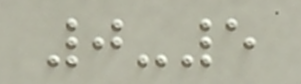0-5
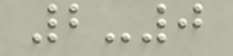2-0
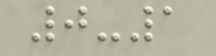0-1
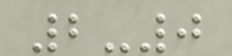2-0
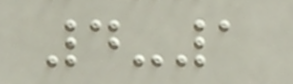4-1
